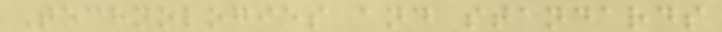Technologies and standards
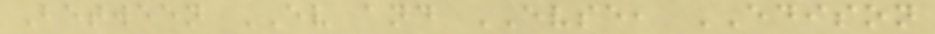Between EV and EVSE, EDISON
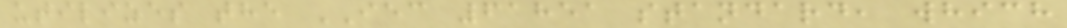utilizes the IEC 61851 standard, which
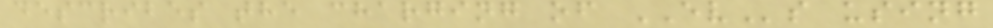describes the charging of EVs using
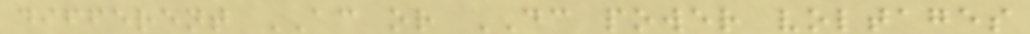different AC or DC power voltages
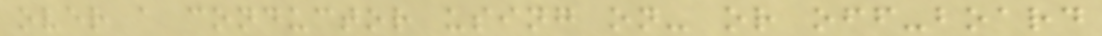over a conductor using on- or off-board
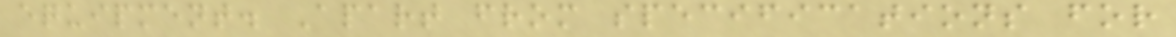equipment. Apart from specifications for
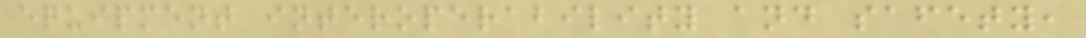equipment interoperability and safety,
